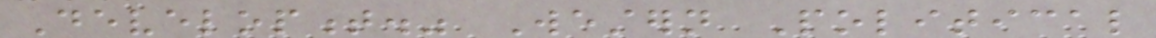Development." Western Political
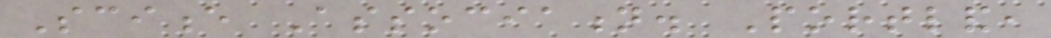Science Association. Portland,
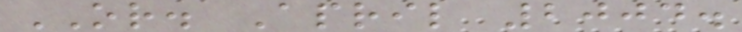OR. April 2004.
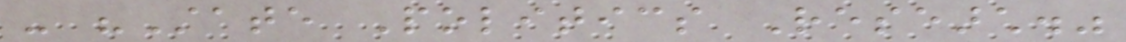- "State Politics Research."
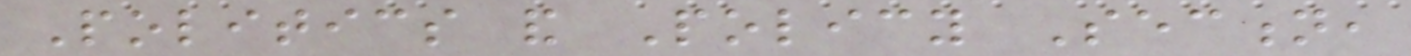Politics and Policy Section,
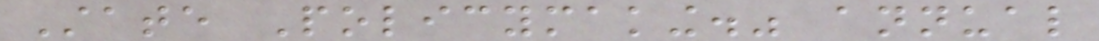State Policymaking." annual
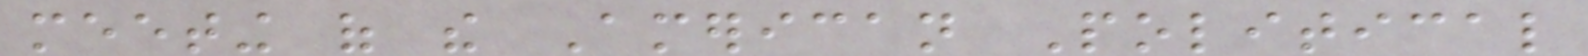meeting of the American Political
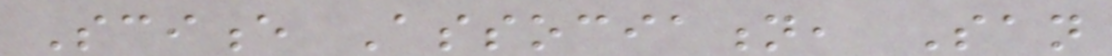Science Association, San
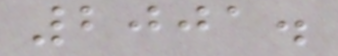2001.
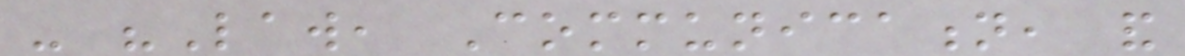- "Law, Communication, and
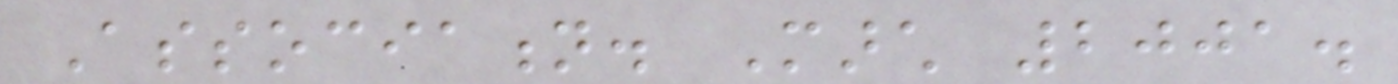Association. March 2001.
